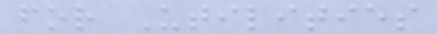for Utilities
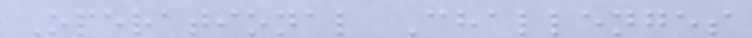Operational Challenges
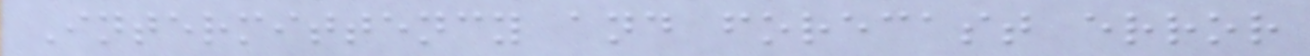Intermittency and forecast error
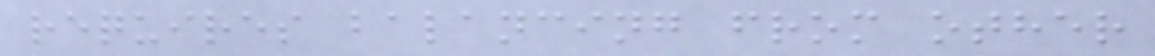requires balancing from other
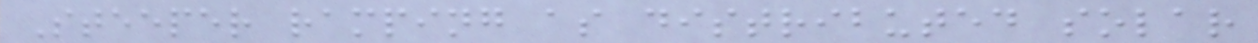Steeper ramping as distributed solar
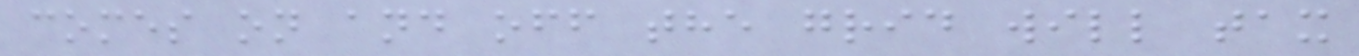comes on and off the grid will tax
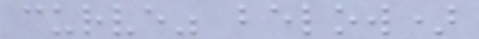curve" below)
